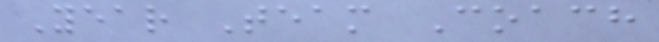Year Team Coach
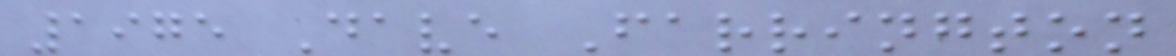1975 Dave Farrington
